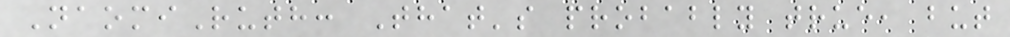NaomiRuth: That's probably true, but
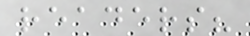readers?
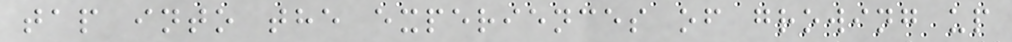tap into the experiences of growing up
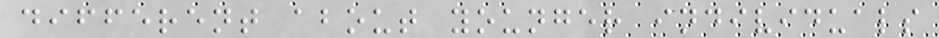different about younger individuals
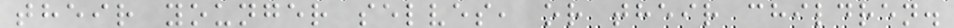their younger selves, or their children.
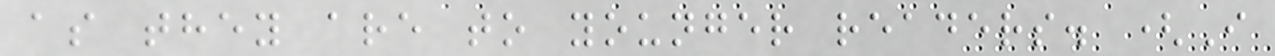as they are to younger readers. (I
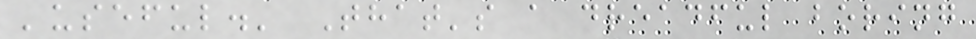'useful.' That's a dreadful boring
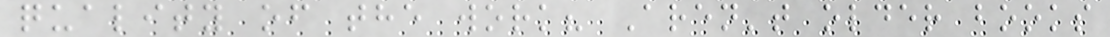quality of the work? Aren't older books
